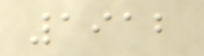1912
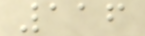116
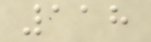118
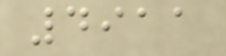4911
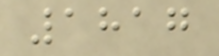1817
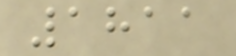1811
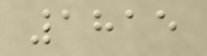1815
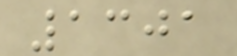1301
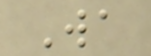Wa
